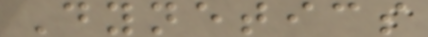Dynetics
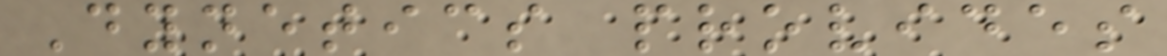Dynetics provides
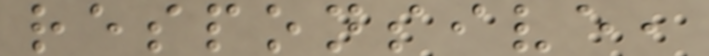responsive,
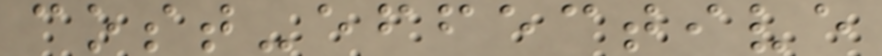cost-effective
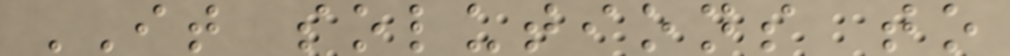IT solutions to
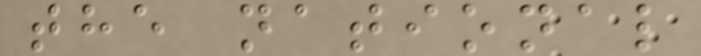the national
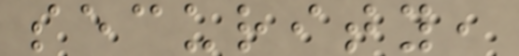security,
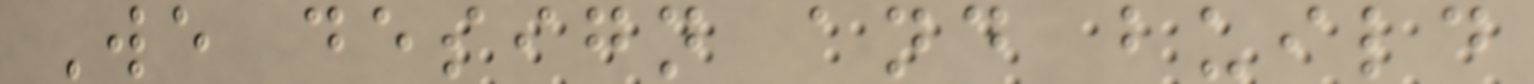We design and build
